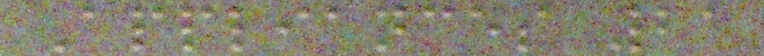Appliances 21
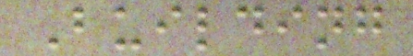Building
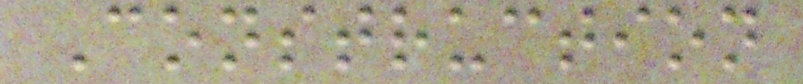Construction
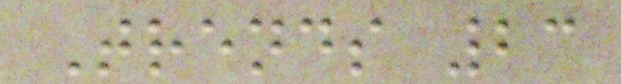Trends 23
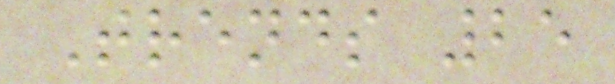Trends 25
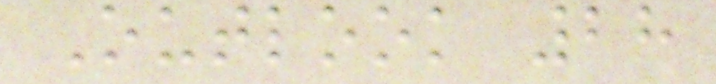Outlook 28
